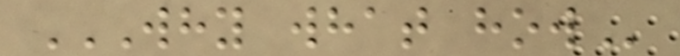WHY WHAT HOW
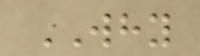WHY
